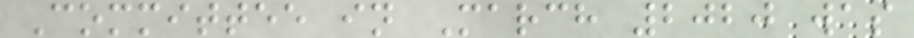Committee in March 2020 was
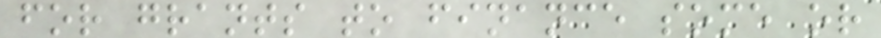for grants to finance some or
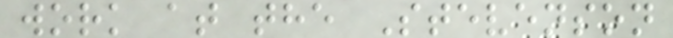work at the Stevenson
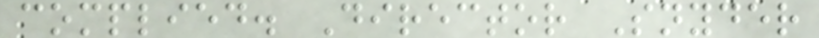complied. Director Snyder
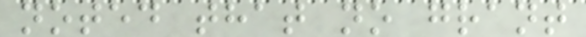noted that no grant
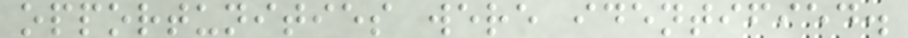opportunities were identified.
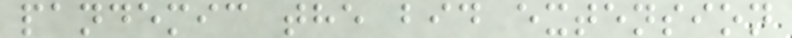pandemic the bid extension
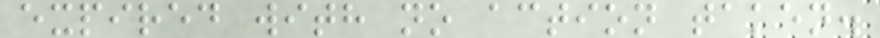expired with no action taken.
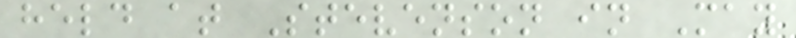held at Stevenson in May
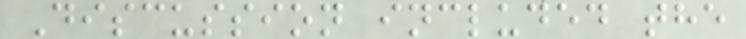Discussion included the
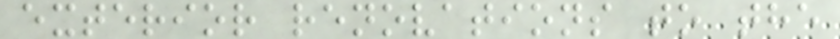exterior renovations to the
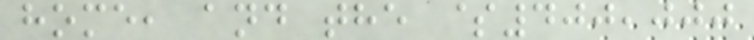home, and the $400,000
